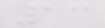13
